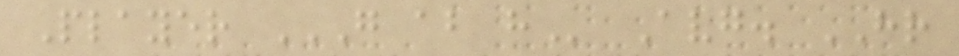Player G AB H Avg. HR
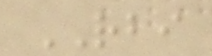RBI
